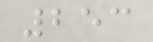253
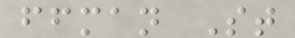ffman St
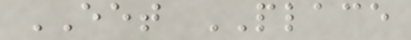EET PLACE
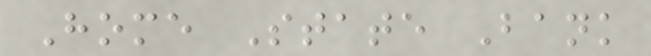Home State Bank
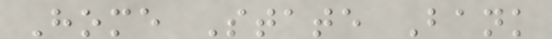Home State Bank
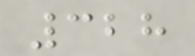328
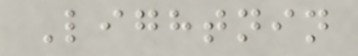Lightnin
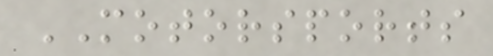MOTORSPORTS
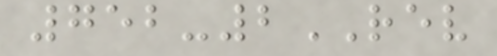752-2REV
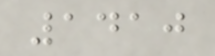1410
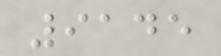9145
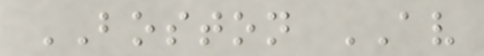BOSTON AV
